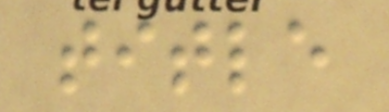title
